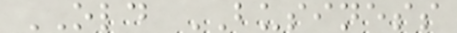OLD BUSINESS
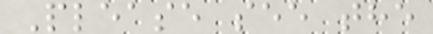Please see the
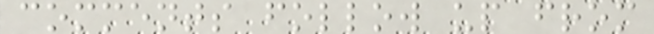comments follow up from
